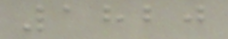1820
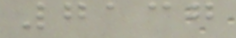7137
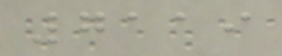7119
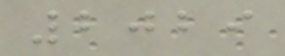2029
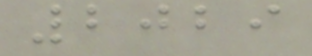2029
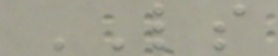LS
